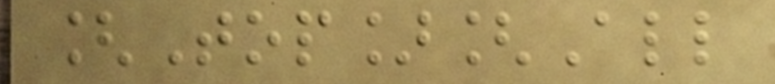[Top][All
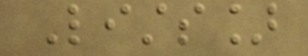Lists]
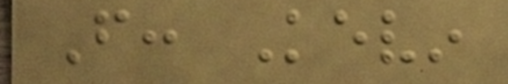From: Kevin
